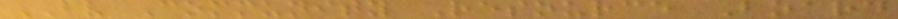BV Community Resource Board
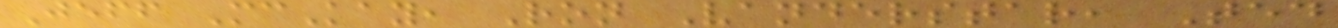Jeff McKay, Ron Vanderstar, Ted
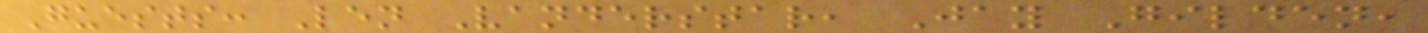Guests: Len Vanderstar, Jay Gilden,
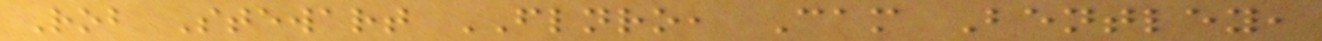Rob Stewart FLNRO, Cam Bentley,
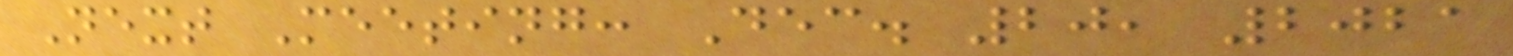Next Meeting: Dec. 20, 2021
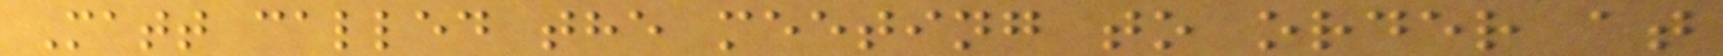Matt called the meeting to order at
